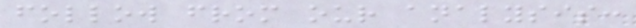follow from our analysis:
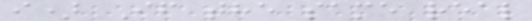i) If the same real
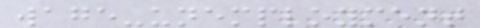wage-unemployment
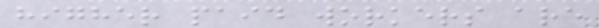higher paid workers are
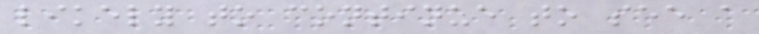likely to continue to see a
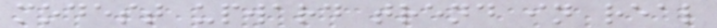modest upward trend in real
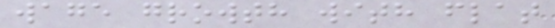wage growth with flat
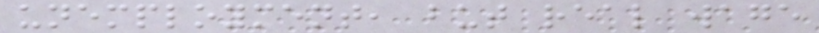unemployment, but real wage
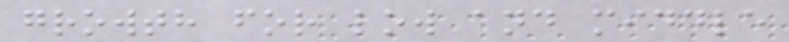growth for low and middle
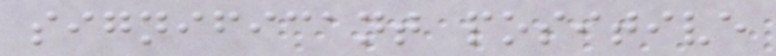significant positive
